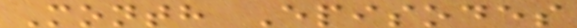Month Episodes
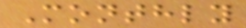Monthly
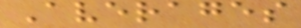Averages
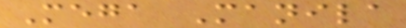Mega Manila
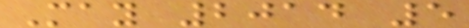May 2014 5
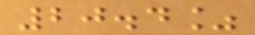20.4%
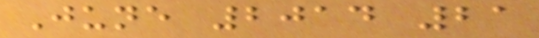June 2014 21
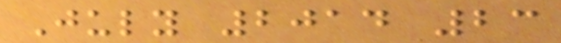July 2014 23
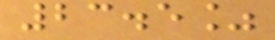23.5%
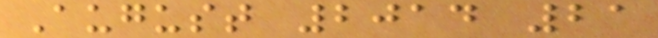August 2014 21
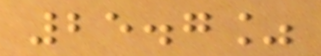25.7%
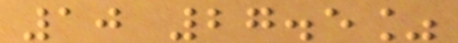10 27.5%
